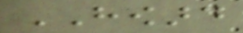HOWARD
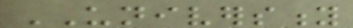UNIVERSITY
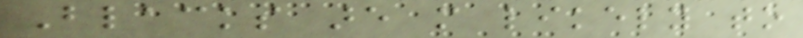Blacks are more likely to
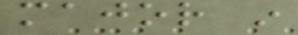major in
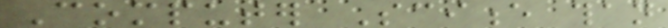Computer Science than
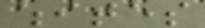whites
